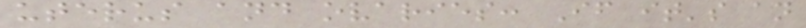uterus and ovaries: If it's an
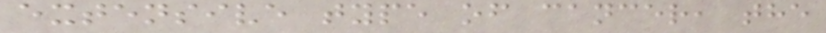extensive type of cancer, the
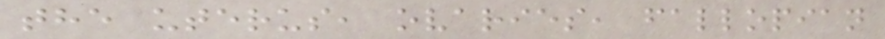the uterus, ovaries, fallopian
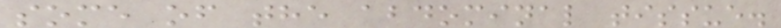some of the abdominal tissue.
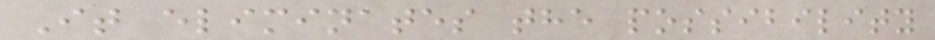It eliminates the possibility
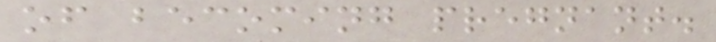of becoming pregnant.
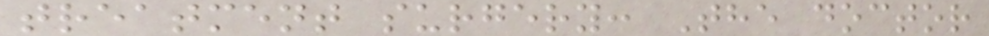treatment surgery: The doctor
